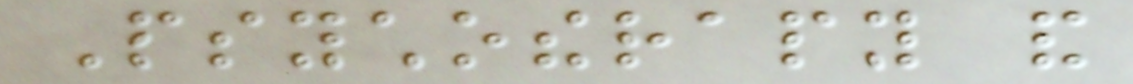Psychotherapy and
